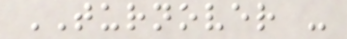TURNOVER -
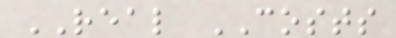REAL COSTS
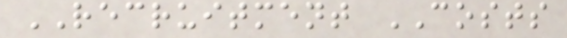RECRUITMENT COSTS
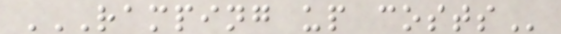RAMPING UP COSTS
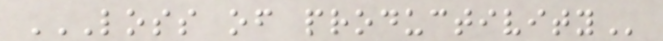LOSS OF PRODUCTIVITY
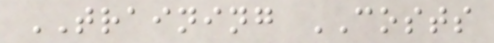TRAINING COSTS
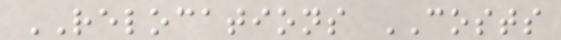RELOCATIONS COSTS
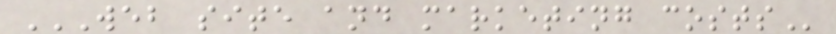WEB SITE AND MARKETING COSTS
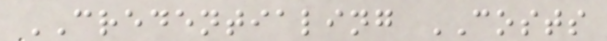CREDENTIALING COSTS
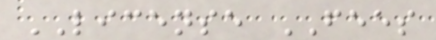LICENSE FEES
